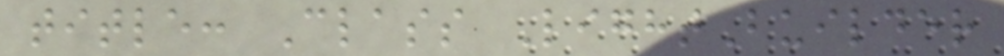title: Class LightBuilder
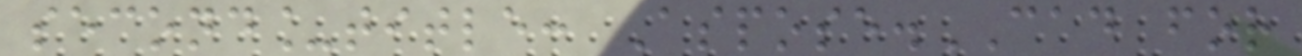second_title: Aspose.CAD for
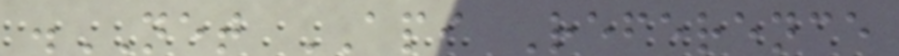.NET API Reference
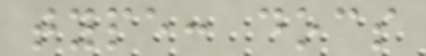type: docs
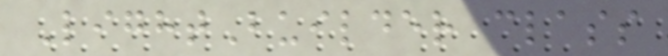LightBuilder class
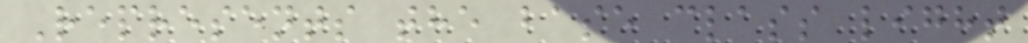Represents the base class light
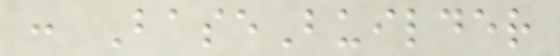: BaseBuilder
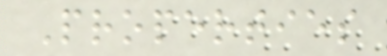Properties
